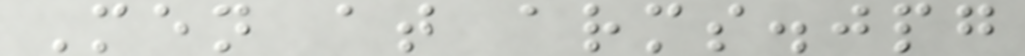Men at arms.jpg
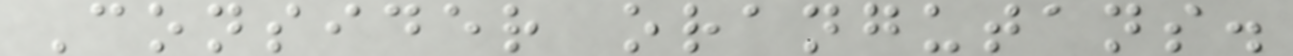Consider orangutans.
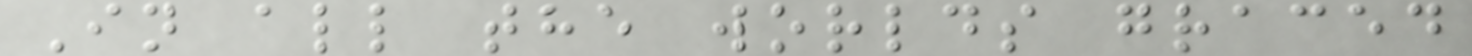In all the worlds graced
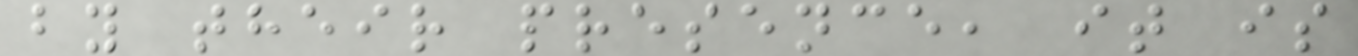by their presence, it is
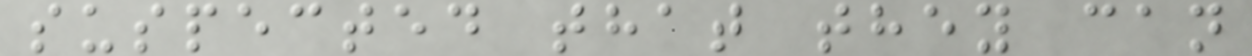suspected that they can
